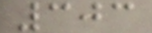303
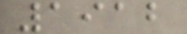1912
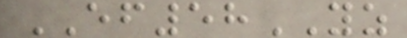EF58YZ
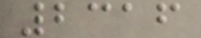2316
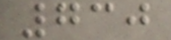730
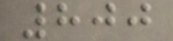800
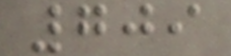709
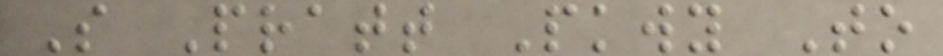S Pratt Pkwy To
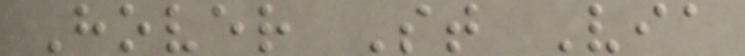Hover St Via
